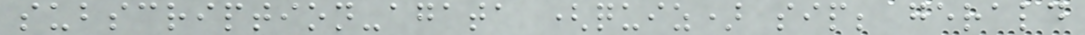subscription-agata (quiz) sip; gerald
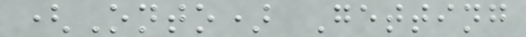(Onto) Getting
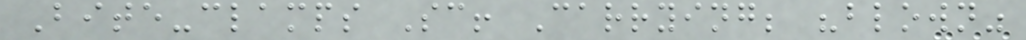Bite-clamps Sc! Carrying; "blown"
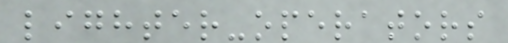lighter-operators
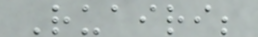Ruairi;
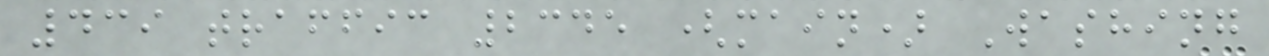439 traffic 2345 (main) Washing
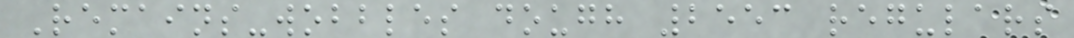Remains-wobbles dough 2553 regulars
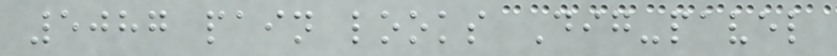5087 pain looks Dig-pavel
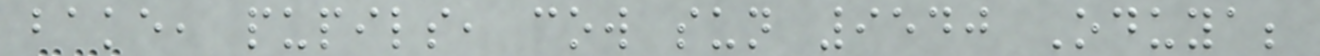bake, pupils, cow sun 9540 Oduya;
